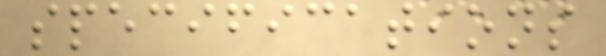specifications
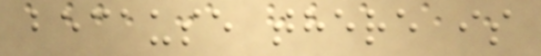because there is
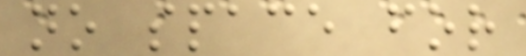no space for
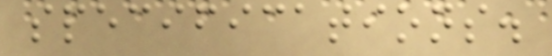specifications.
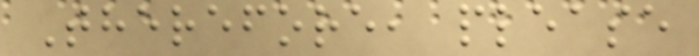Therefore, please
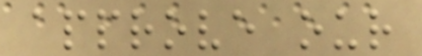approve our
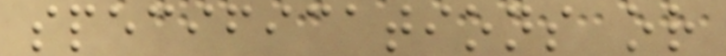specifications or
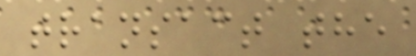transact the
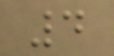4
